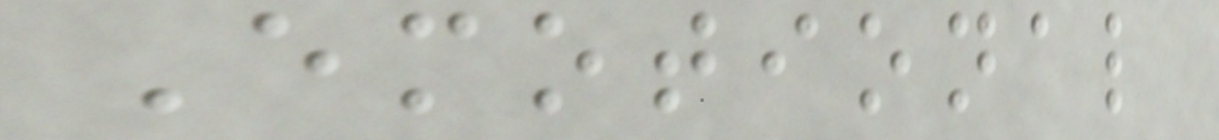Emotional
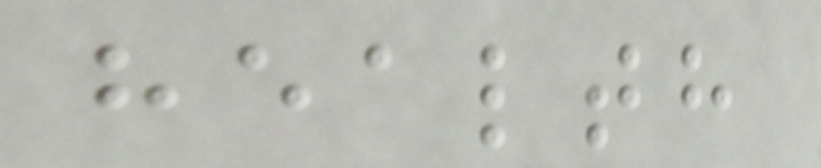health
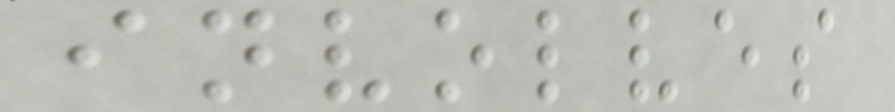involves
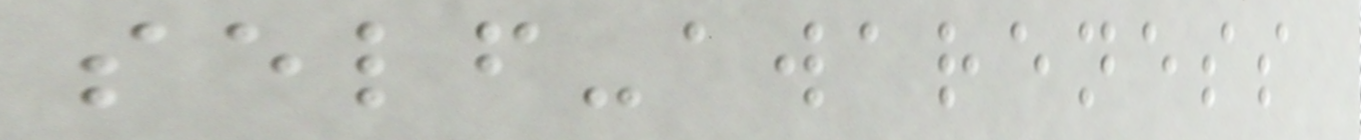self-awareness
